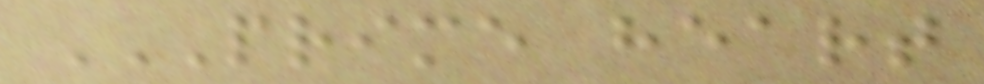PRIME HEART
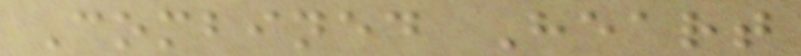Combined Heart
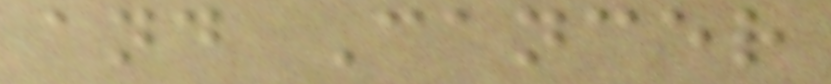and Cancer
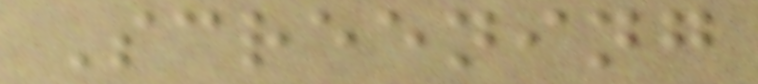Screening
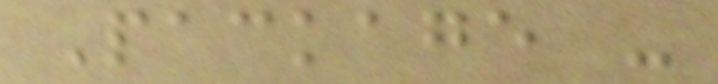Package -
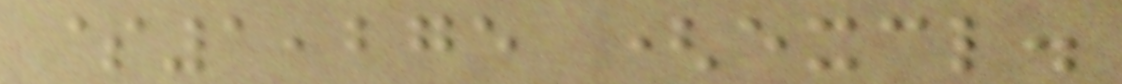$1,275 (excl.
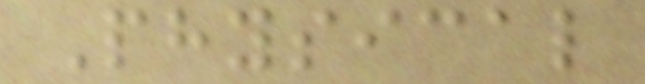Physical
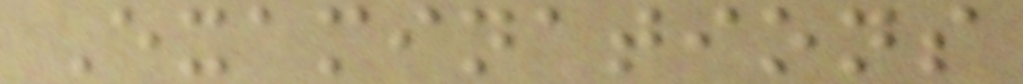Examinations
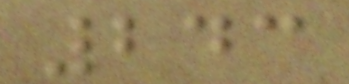243
